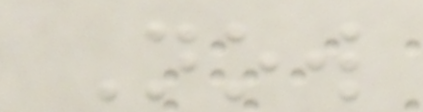Now
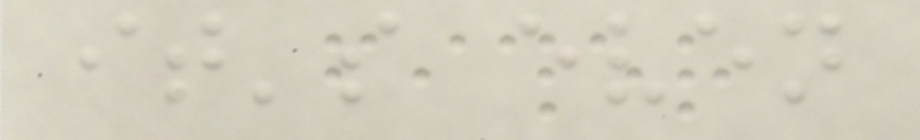it's even
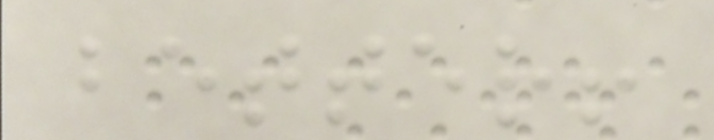better!
